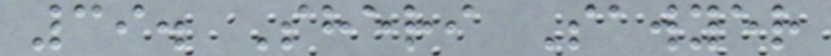39. Sheri Sawyer
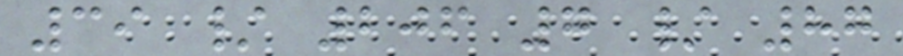39 / 206 7 / 87
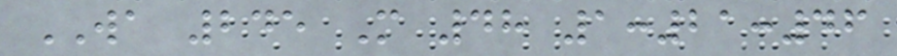WA 245 M 48 1:21:46
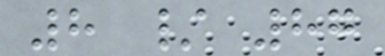8 / 87
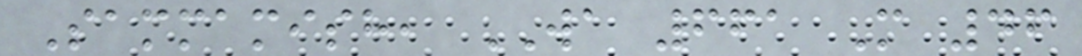Sammamish, WA 661 M 46
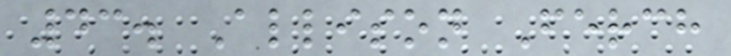43. Allison Ferch
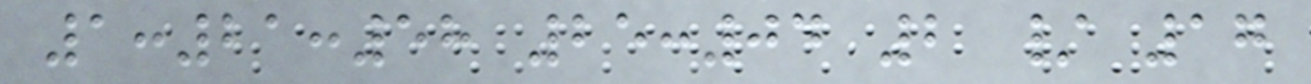1:21:58 25:04 2 / 17
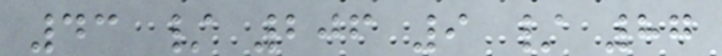43 / 206 9 / 87
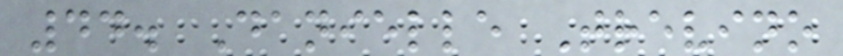44. Danielle Trevino
